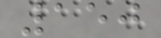150
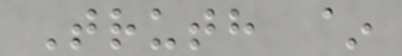Truth ~
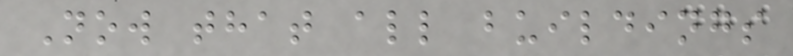Now that all buildings
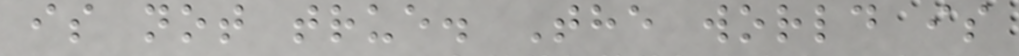is not true. The world is
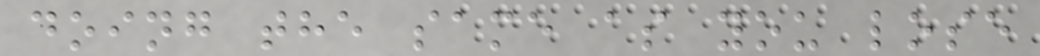doing the same as you lose
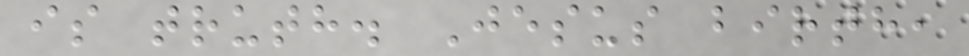is truth. Jesus birth,
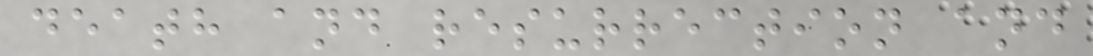death and resurrection and
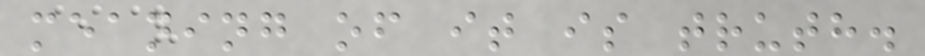meaning of it is truth.
